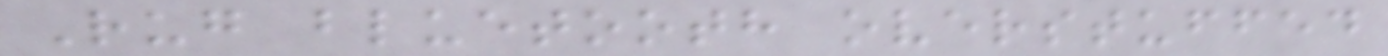Rug bluetooth overstuffed
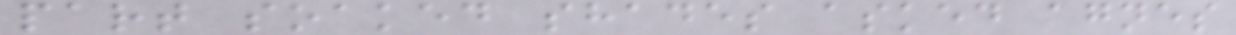part soaked shades asked agnes
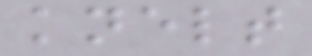knelt
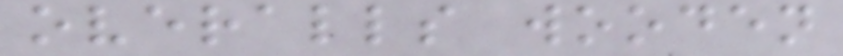overalls wooden
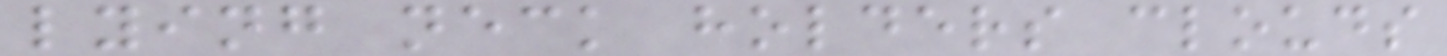lying neck holders clouds
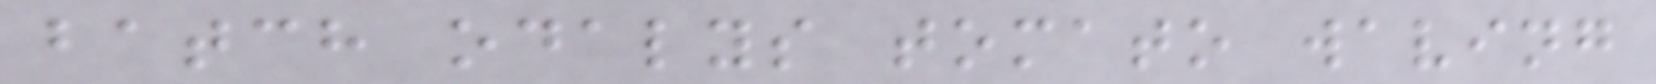batch odalys tomato waving
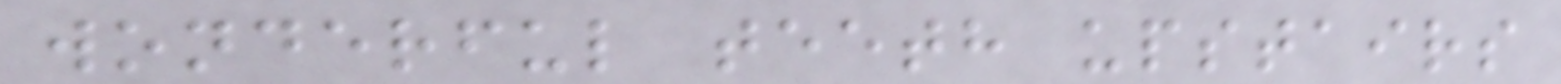wonderful teeth upstairs
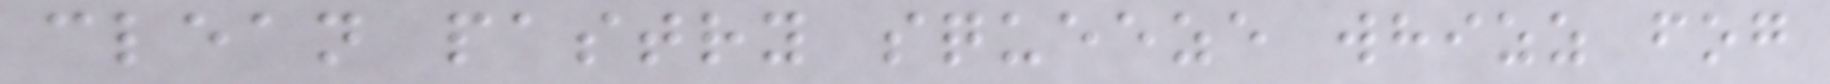clean pastry squeeze whizz fog
